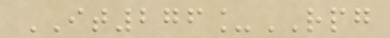IT276_RPG
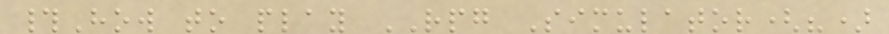#How to play RPG Simulator(?)
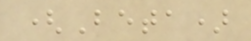(Beta)
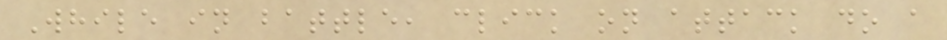While in battle, click on attack do a
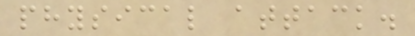physical attack.
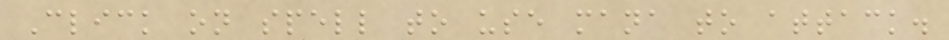Click on spell to use mana to attack.
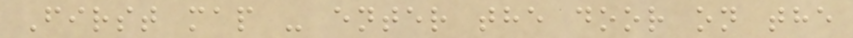First map - enter the door on the
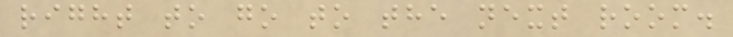right to go to the next room.
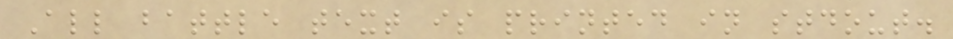All battle text is printed in stdout.
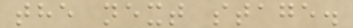the next stage.
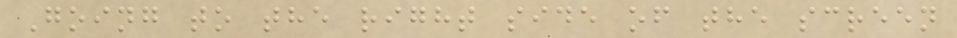Going to the right side of the screen
